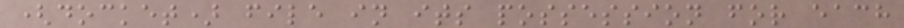(docket) file in its possession for each
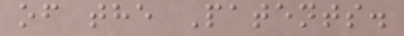of the Patents.
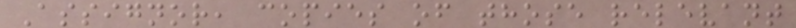Assignor, copies of those relevant
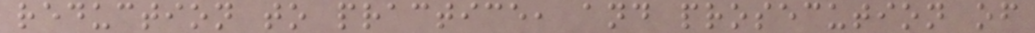reduction to practice, and prosecution of
